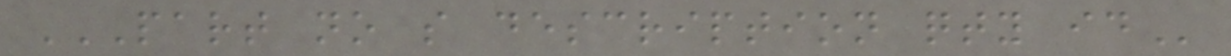PART NO S DESCRIPTION QTY ID
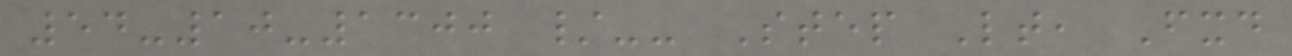54-10-1300 /-- Step Lt, Fxd
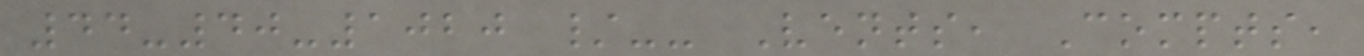44-40-1020 /-- Vents, Compts,
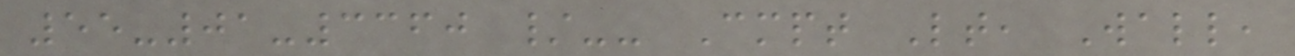55-01-3360 /-- Cmpt Lt, Wall,
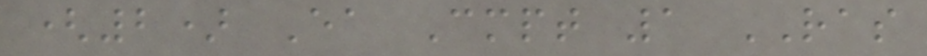(2) Ea Cmpt 1 RAS
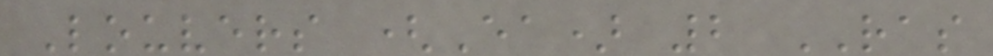Louvers (Ea) 2 RAS
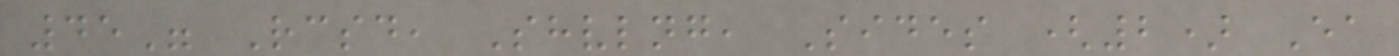45" Rcsd, Shvlng, Sides (2) Ea
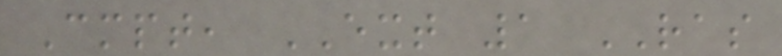Cmpt, EXT 1 RAS
